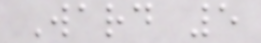Ward 5
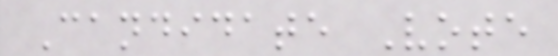Candidate Vote
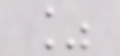%
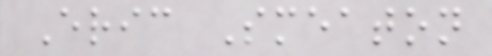Eric Smeaton
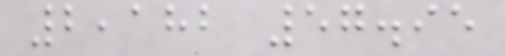2,182 57.95
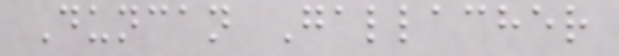Duncan Gallacher
